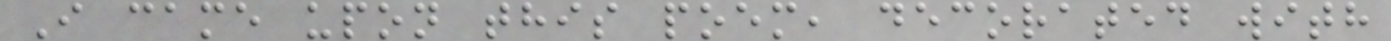I came upon this poem, decorated with
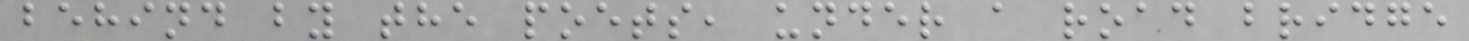behind by the poets, under a road bridge
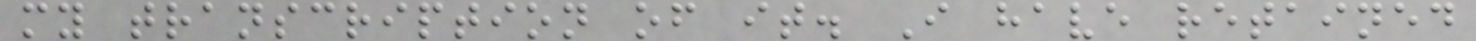my transcription of it. I have retained
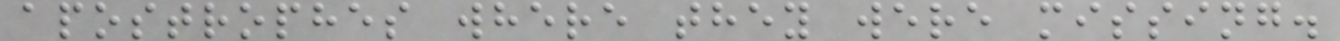apostrophes where they were missing.
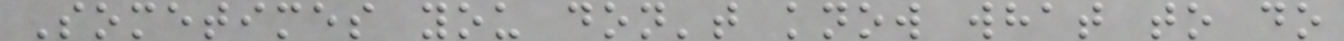Sometimes you don't know what to do
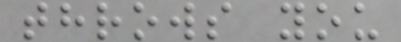throws you
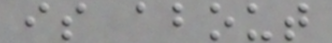is about
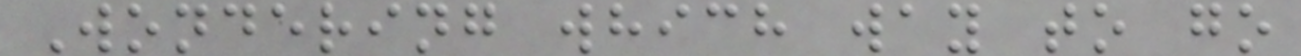Wondering which way to go
